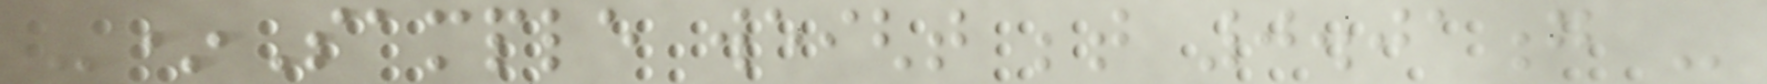-*Sample weight between 0.01g -
